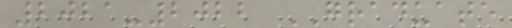2021-2022 GRADUATE
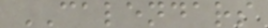CALENDARS
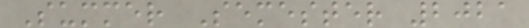Summer Semester 2021
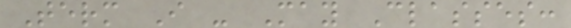Term I - May Classes:
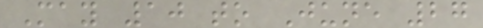May 10 to June 27
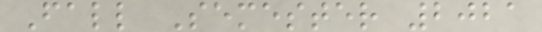Fall Semester 2021
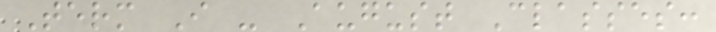Term I - August Classes:
